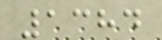1384
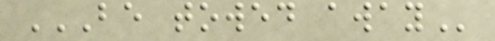BE TOWED AWAY
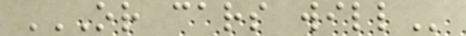OR CARS WILL
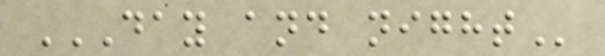DAY AND NIGHT
